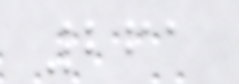261
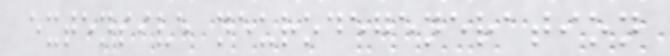extensive neurodegeneration
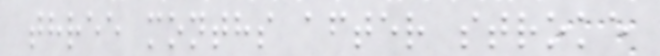three months after stroke
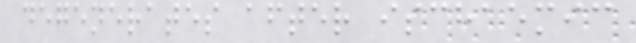degenerates after ischaemic
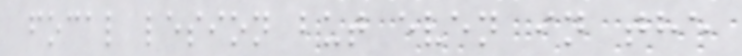focal lesion but even in the
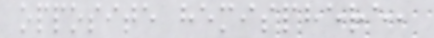opposite hemisphere,
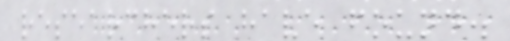researchers have found.
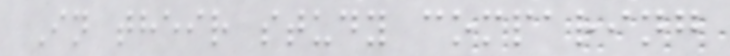In their study comparing
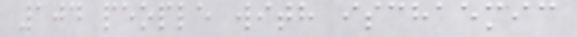104 people with ischaemic
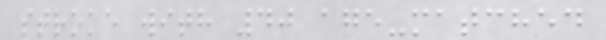stroke with 40 age-matched
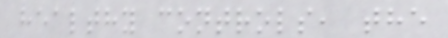healthy controls, the
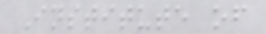Institute of
